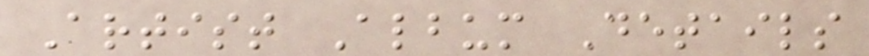Artist Album Details
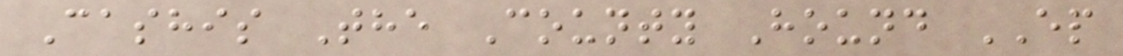Cashis The County Hound EP
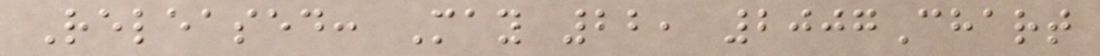Released: May 22, 2007Chart
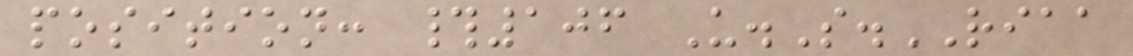position: #106 U.S.RIAA
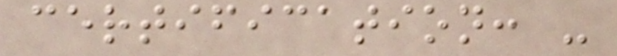certification: -
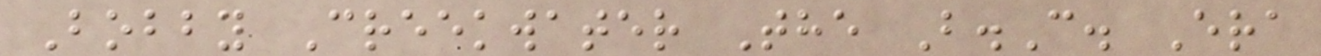Bobby Creekwater The B.C. Era
